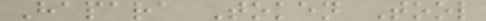Hapara Token Tool
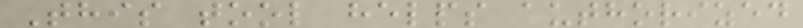This tool helps authorized
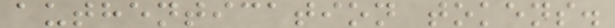authentication tokens.
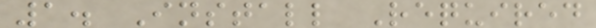1. Install Required
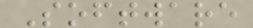Software
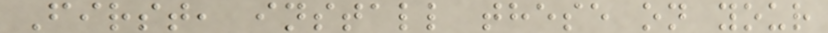First, install these on your
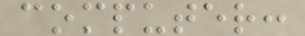computer:
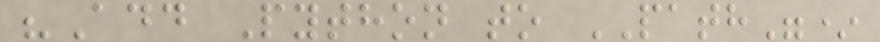"Add Python to PATH"*
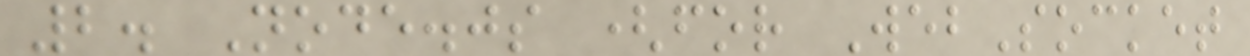2. Node.js (for WebSocket
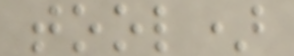tool)
